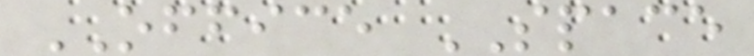OFFICE SPACE
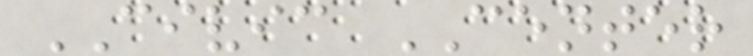CIVIC CENTER
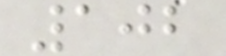102
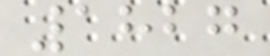1827
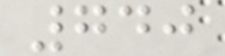740
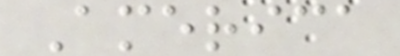America
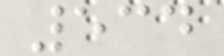534
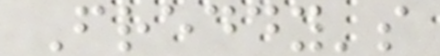Freddy's
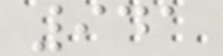941
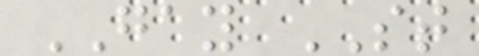GAY ST
